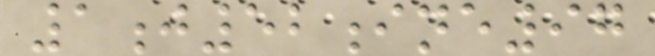1j52ine97
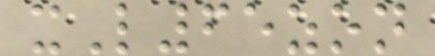xL65zon
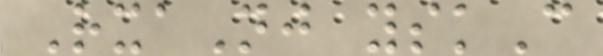RxaNj yskC
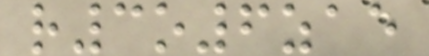r3o6zae
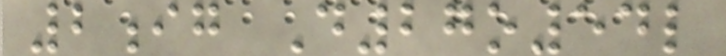2ig D27o54l
